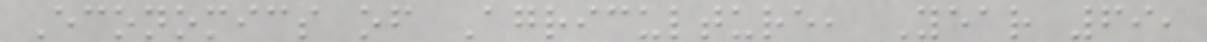Economics of Agriculture, Year 69,
